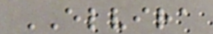ELVIRA
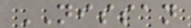NISSAN
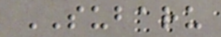SUBARU
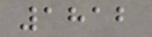1812
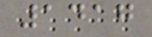1417
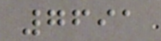7691
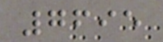7695
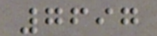7697
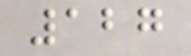127
